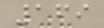169
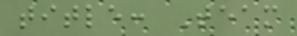title: Team
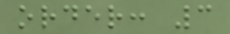order: 3
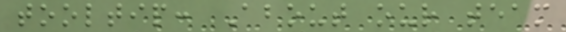tooltip: About our team
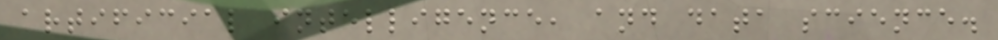artificial intelligence, and data science.
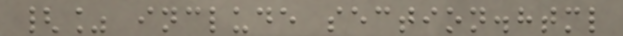{% include section.html
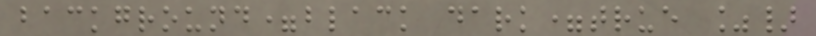background=black dark=true %}
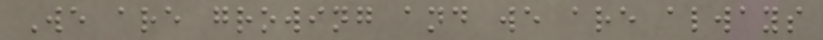We are growing and we are always
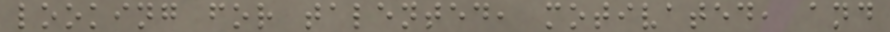looking for talented, motivated, and
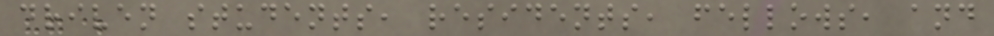driven students, residents, fellows, and
